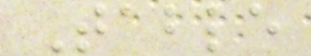Table
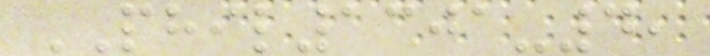PHIL1301-4,
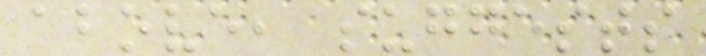above, suggests
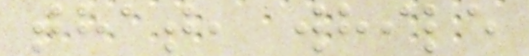that, while
